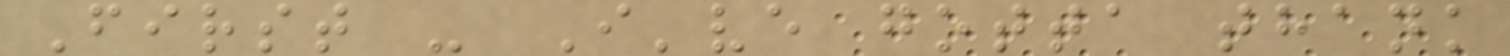First - I've gotta thank
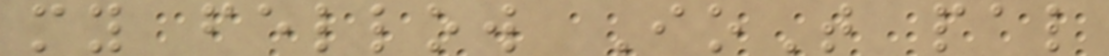my fellow IoT pal
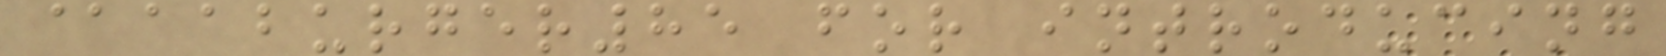@aaburger85 for introducing
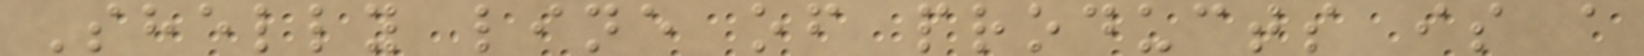Shelly line of products is a
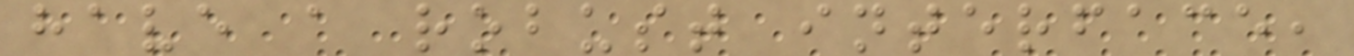have a robust interface,
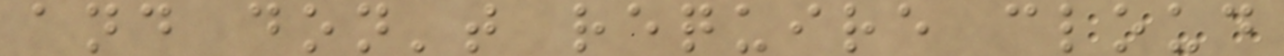and don't require cloud
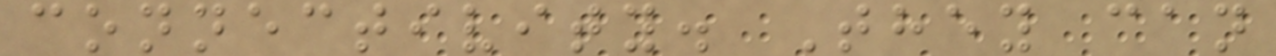connectivity. They can
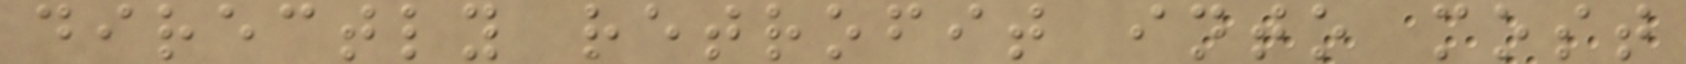directly retrofit into most
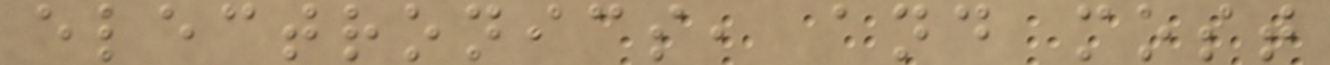electronics, and most
